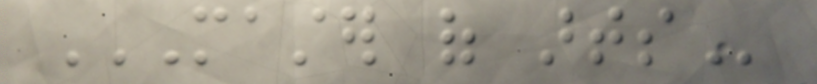MASTER OF ARTS
